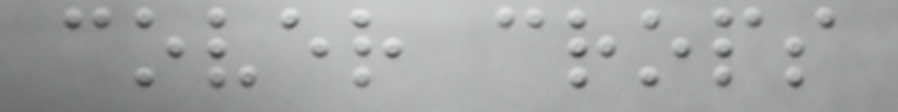cover crops
